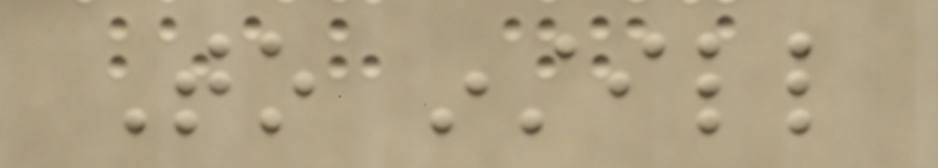To instill
